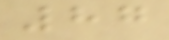87
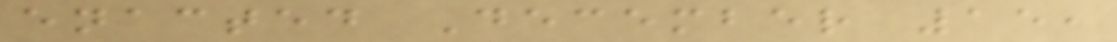enacted December 15,
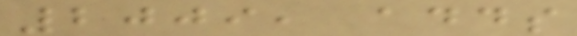2009, adds
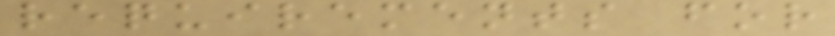requirements for
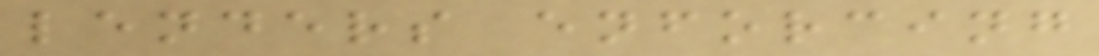lenders enforcing
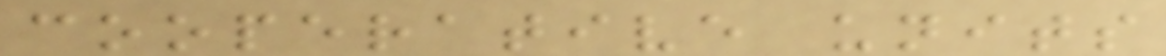cooperative units
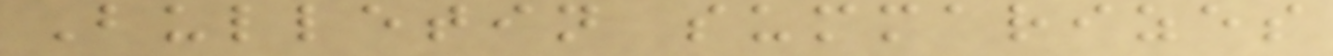Bulletin summarizes
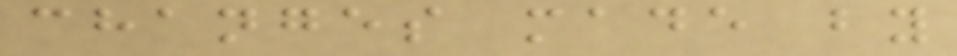changes made by
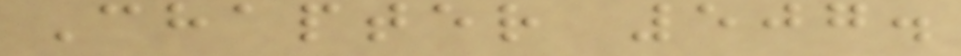Chapter 507.
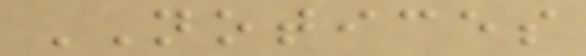NOTICES
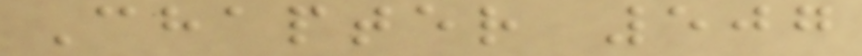Chapter 507
